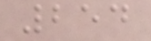254
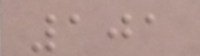101
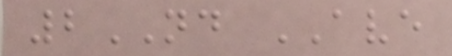2ND AVE
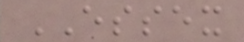ESSEX
